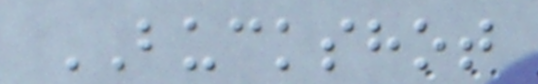BUCKSHOT
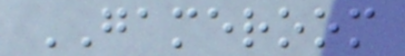GAMEROOM
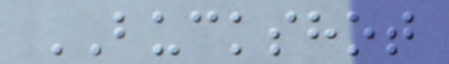BUCKSHOT
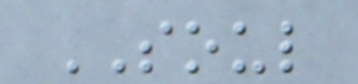SOUL
